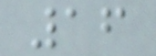16
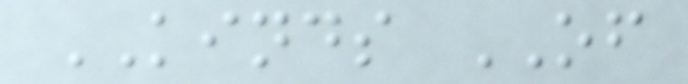KINDS OF
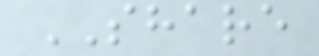SHARE
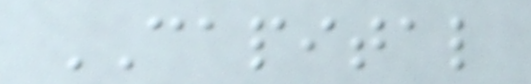CAPITAL
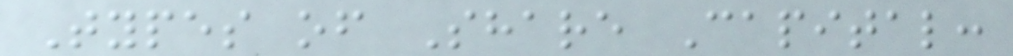Types of Share Capital:
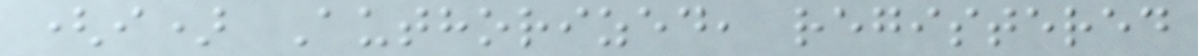(i) Authorized, registered
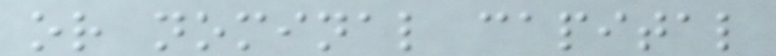or nominal capital
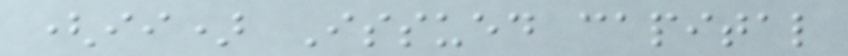(ii) Issued capital
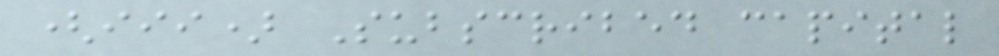(iii) Subscribed capital
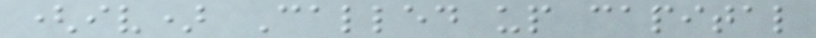(iv) Called up capital
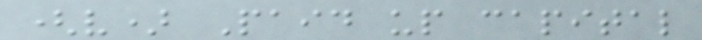(v) Paid up capital
